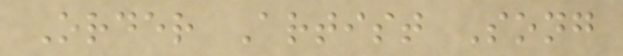Order Artist Song
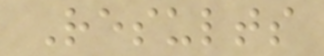Results
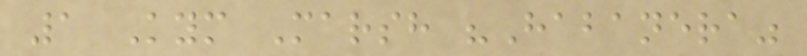1 Kym Marsh "Habanera"
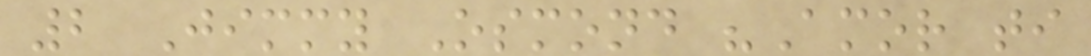2 Jimmy Osmond "Amor ti
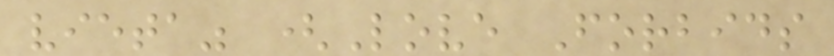vieta" (Love Forbids
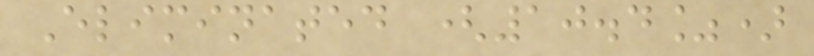Eliminated (10.4%)
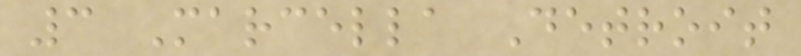3 Marcella Detroit
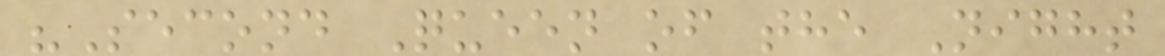"Second Queen of the Night
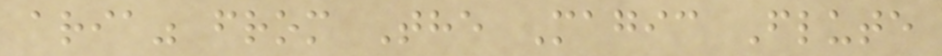aria" from The Magic Flute
